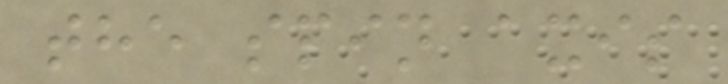the spin axis
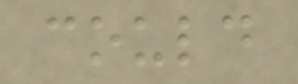could
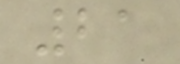21
